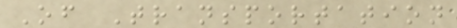Of Transportation
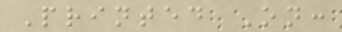Printed On:
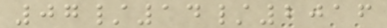07/14/2016
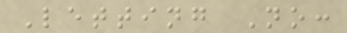Letting No:
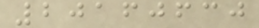20160630
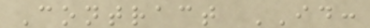Contract ID:
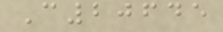C20645
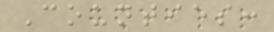Counties:
